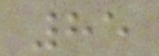85
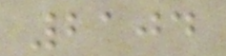2104
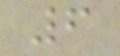6
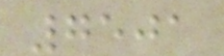7501
